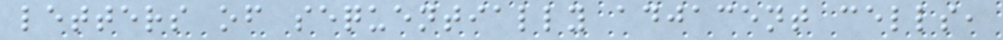letters of sequentially adjacent cells,
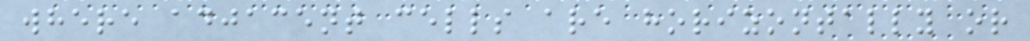where adjacent cells are horizontally or
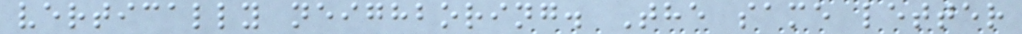vertically neighboring. The same letter
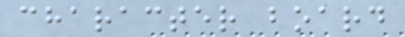character board
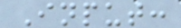Input:
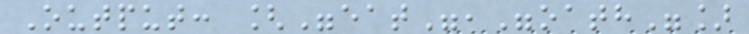Output: ["eat","oath"]
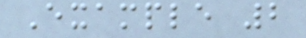Example 2
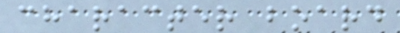character board
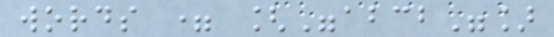words = ["abcb"]
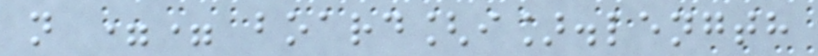n == board[i].length
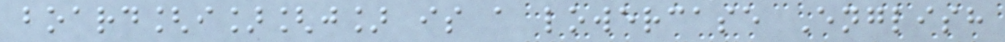board[i][j] is a lowercase English
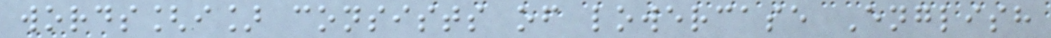words[i] consists of lowercase English
